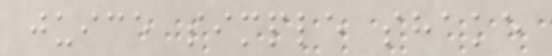juice simple shake
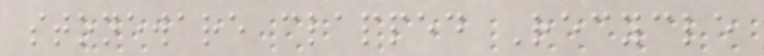stoneware clapped Recycle
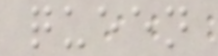queen
